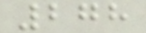278
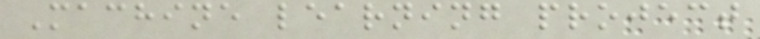Machine learning project
